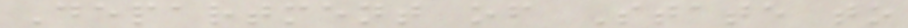Department of State to
